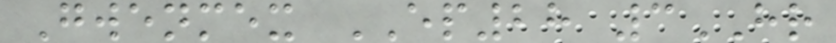Gwenmex EP28 3HR
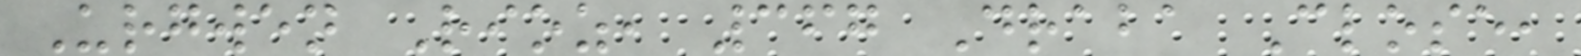Urgwen Rioz, 367 Draba Close,
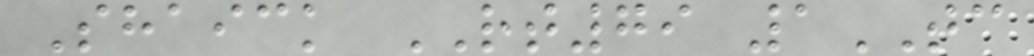Shaick RT79 1TC
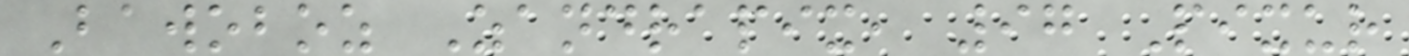Bawoboz Zandrapix, 97 Pixur
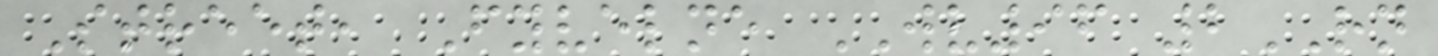Street, Fyvelne WV96 2RN
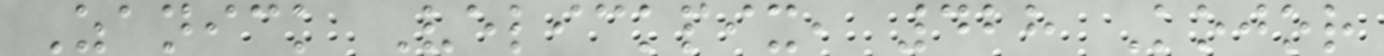Zanick Velickpix, 428 Kojor
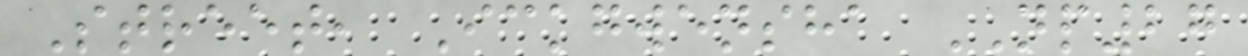Street, Ickgwensha NP27
